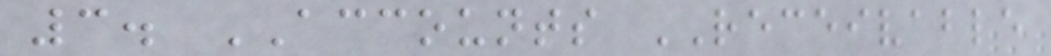3. ACCOUNTS RECEIVABLE
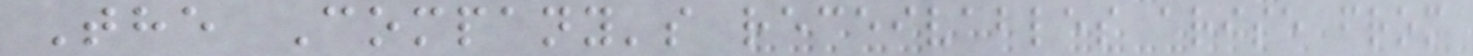The Company's receivables arise from
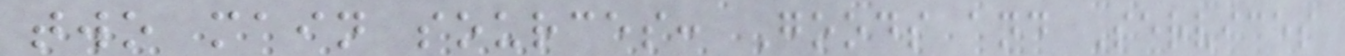two main sources: Goods and Services
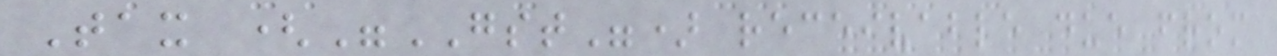Tax ("GST") receivable due from
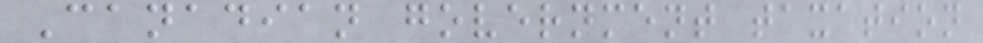Canadian government taxation
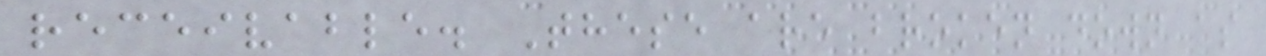receivable. These are broken down as
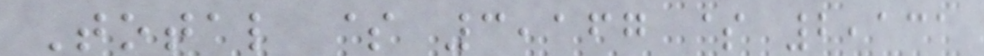Total $ 3,167 $ 2,131
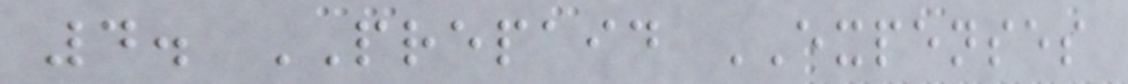4. PREPAID EXPENSES
